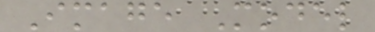Image Model
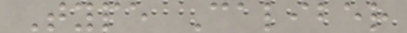Type Caliber
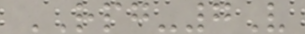RPG-7V
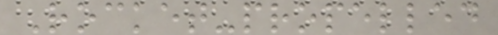Rocket-propelled
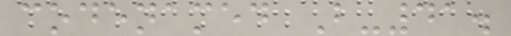codenamed B-41.
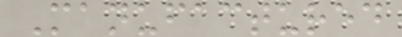Manufactured
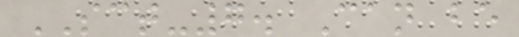SCT-7. Can be
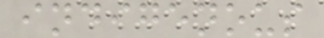indigenous
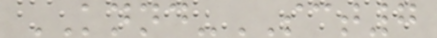KNND-SCT7
